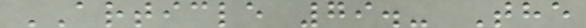ARTICLE 79.- The
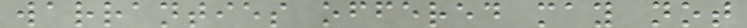warranties offered may not
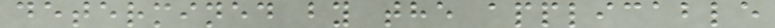determined by the applicable
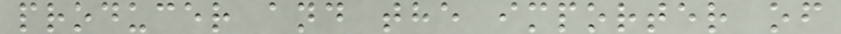producer and the importer of
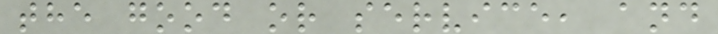the good or service, and
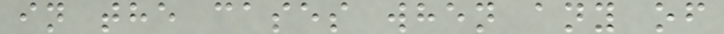in the cases when any of
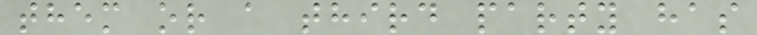them or a third party has
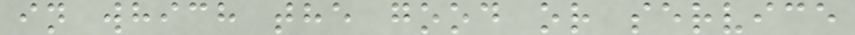in which the good or service
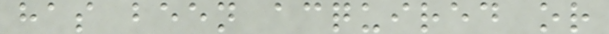has been acquired or
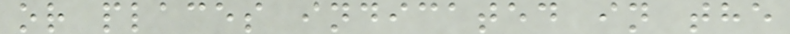or places indicated in the
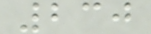230
